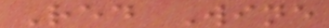Red Wine
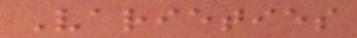Varieties
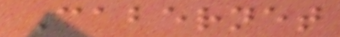Cabernet
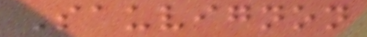Sauvignon
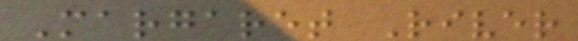Margaret River
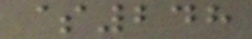$248
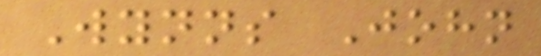Wynns John
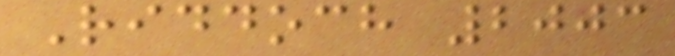Riddoch 2003
